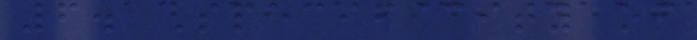6. Specificity of
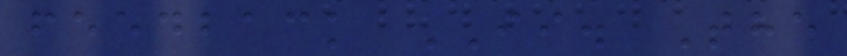feedback II. The
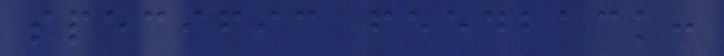specific feedback:
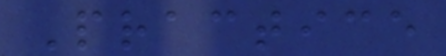Practice
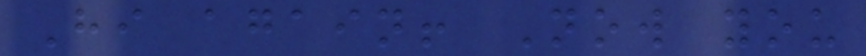Hi again! Now you
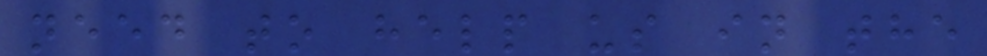need to help us in the
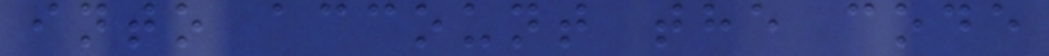into account the code
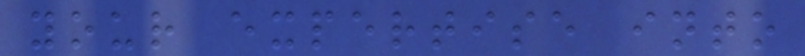your expertise into
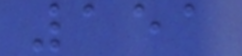151
